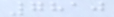7810
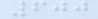600
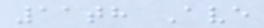11th Ave
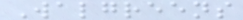Walgreens
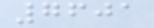7601
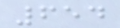654
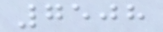7508
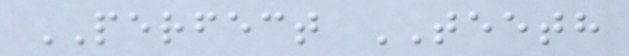PERFECT TEETH
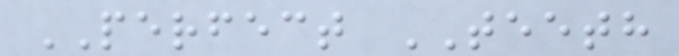PERFECT TEETH
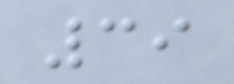39
